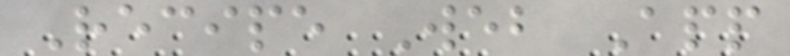Recipe Web App
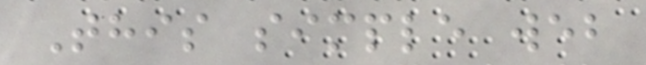This simple web
